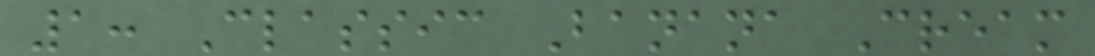1: Classic Banana Cream
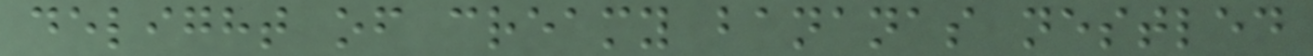delight of creamy bananas nestled
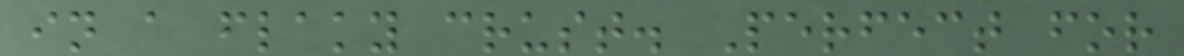in a flaky crust. Perfect for
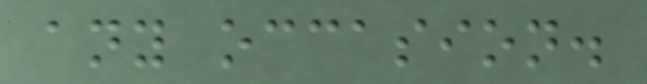any occasion.
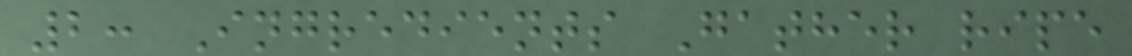2: Ingredients Gather ripe
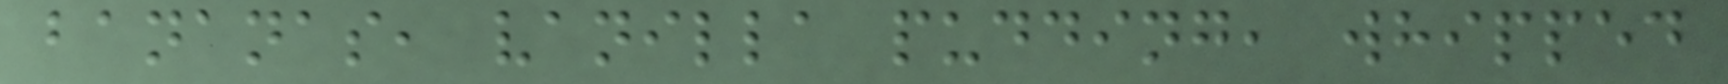bananas, vanilla pudding, whipped
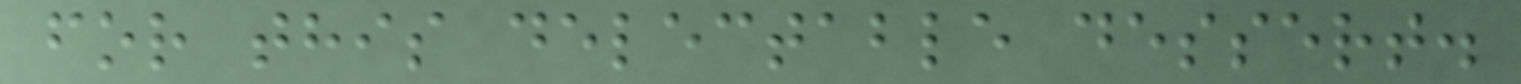for this delectable dessert.
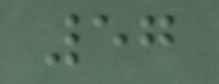57
